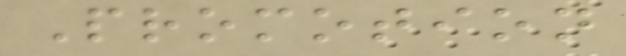Promotion
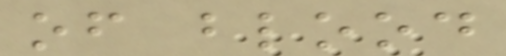of blood
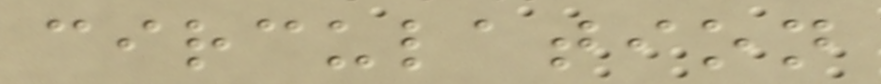circulation
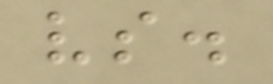vs.
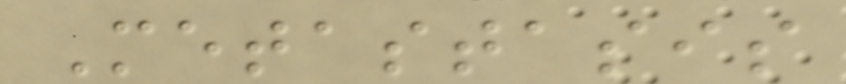Metastasis
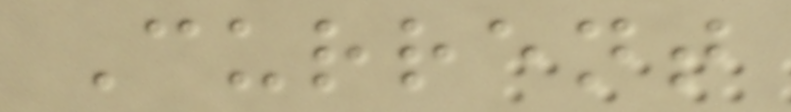Current
